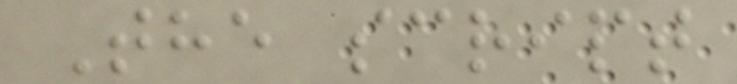The script
